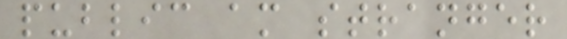public am stranger
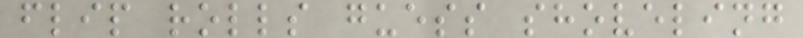flip rolls guess shoveling
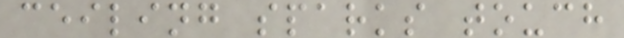ceiling sparks touch
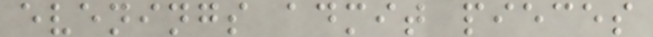evenings admit pieces
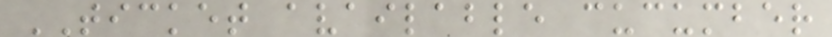TICKET available cucumber
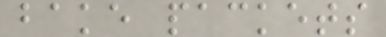bake packets
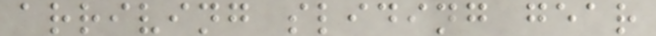arriving sliding gear
